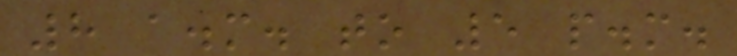8 a.m. to 5 p.m.
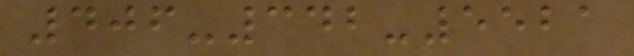406-342-5521
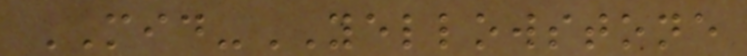MID-YELLOWSTONE
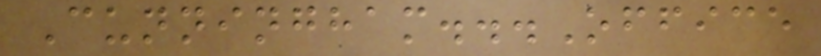Cunningham...Office
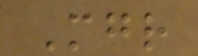Mgr
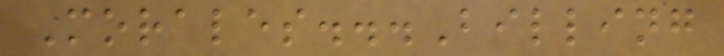Morales...Billing
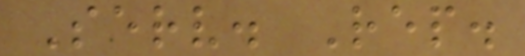Serv. Rep.
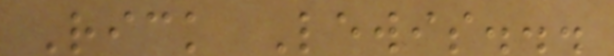Rick Lewis...
